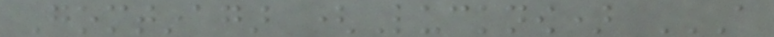Gomtinagar (Lucknow) A
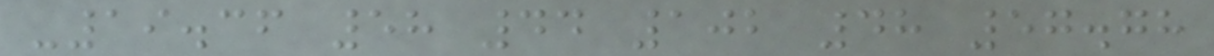-19.36 58 44 102 48 57.78
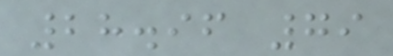28.96 79
